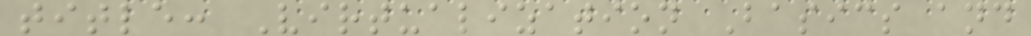title: Virtualization Basics and
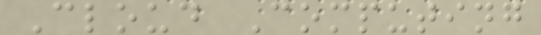Cloud Computing
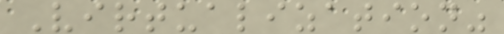Virtualization"
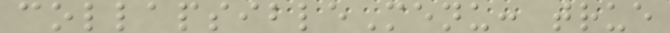collapsibleMenu: true
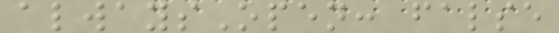alwaysOpen: false
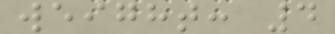weight: 4
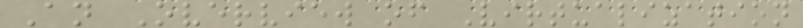An Overview of Virtualization
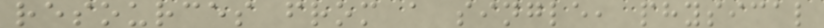resources from a single, physical
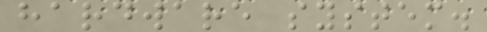hardware system.
